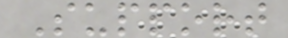Support
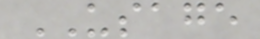USAGE
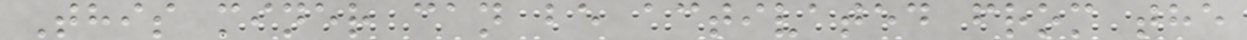This miner can be activated from the
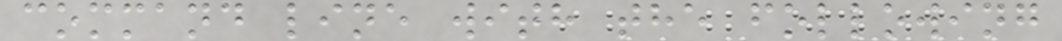command line with the following
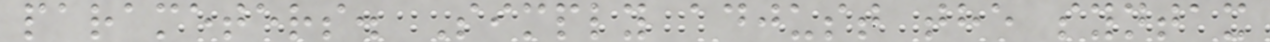parameters. Simply adjust the syntax
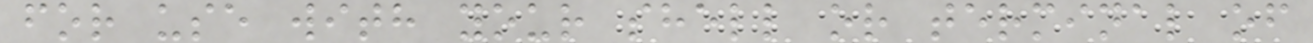for use with your shell or terminal of
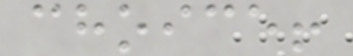choice!
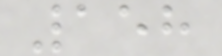158
